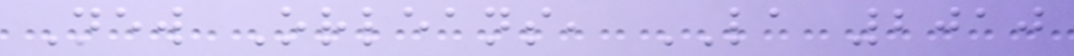New Orleans, LA 2010
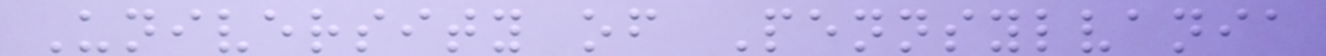University of Pennsylvania
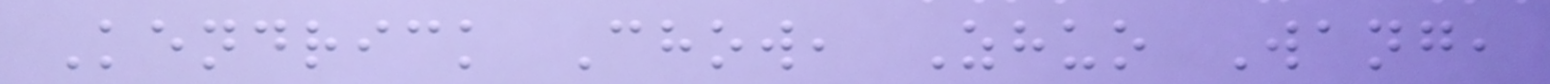Kendrick Chow, Zhuo Wang,
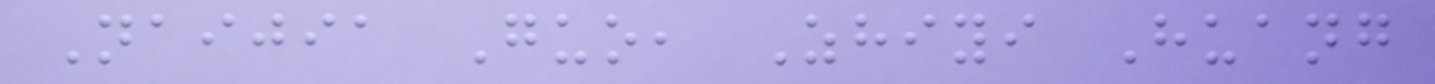Naijia Guo, Zhiyi Huang
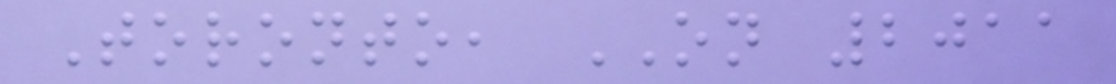Toronto, ON 2011
